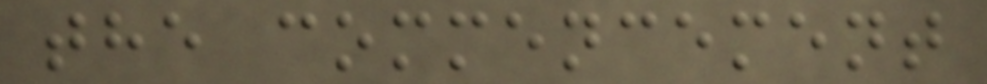the commencement
